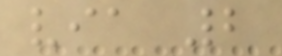via 2
